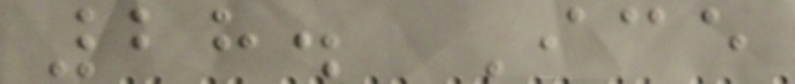28. Ice
